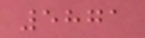5871
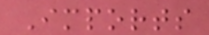Imports
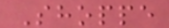Shoppe
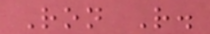Ron R.
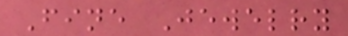Fine Jewelry
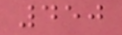450
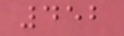452
